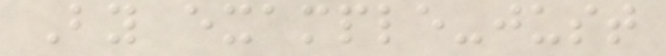By example-just
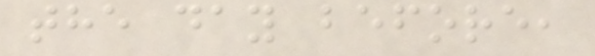the day before,
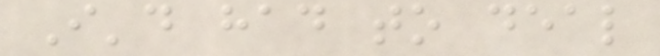I'd had to deal
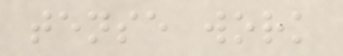tense work
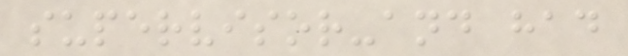supervisor-and had
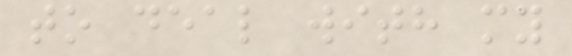to deal with my
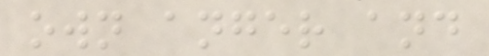own anger and
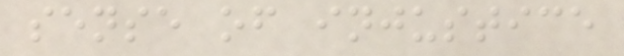sense of injustice
